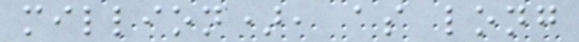million), as long
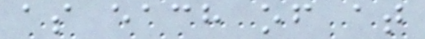as each of at
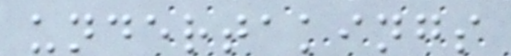undertakings
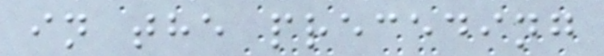in the preceding
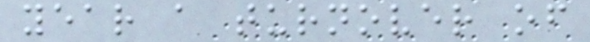year a turnover of
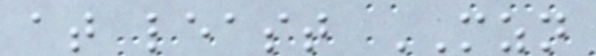at least MZN
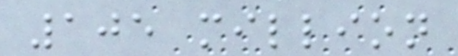105 million
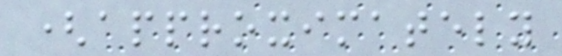(approximately
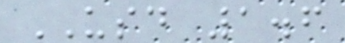USD 1.6
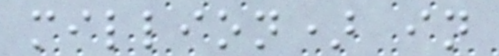million) in
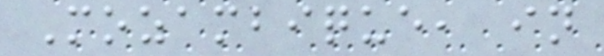Mozambique, in
